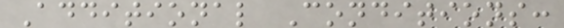Additional Conditions:
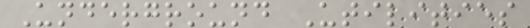Underground Utilities
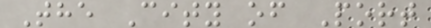The City of Port
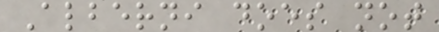Alberni does not
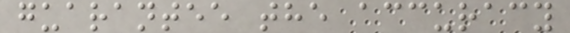guarantee the accuracy
